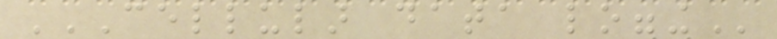CELLULAR DATA LOGGING
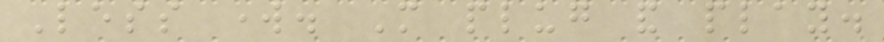Less work. More plug and play.
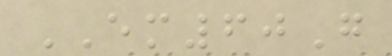EM60G
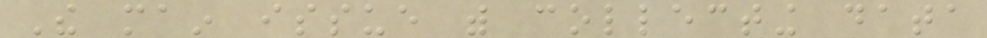The main issue with collecting data
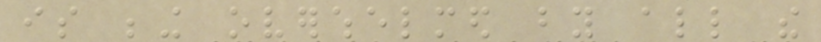is being overwhelmed by all the
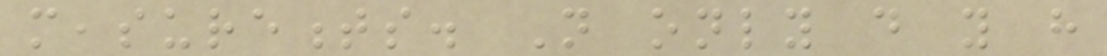measurements. Not only do you have
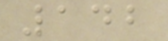142
